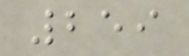259
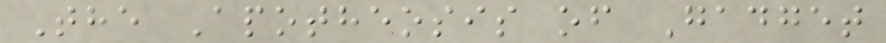The Apotheosis of Gadget
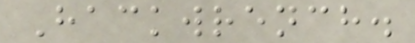Hackwrench.
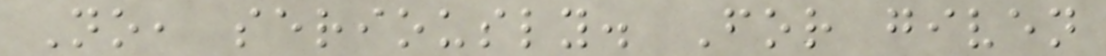No, seriously. For given
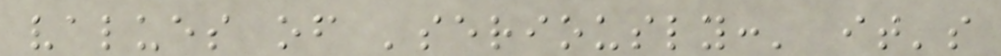values of 'seriously:' it's
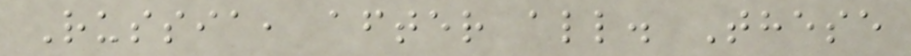Russia, after all. These
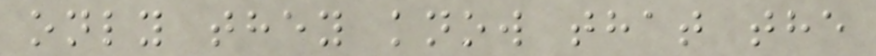only they know that the
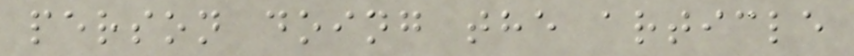person doing the article
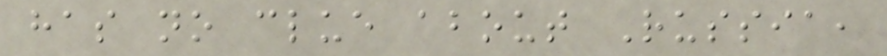has no clue about Russia,
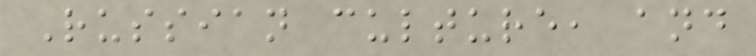Russian culture, and
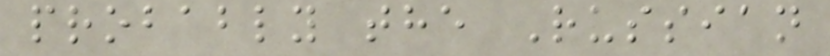probably the Russian
